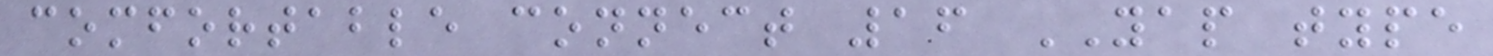comfortable connect 16 YAP type
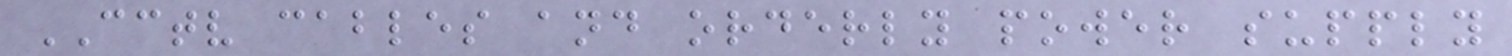CCTV cables and orderly power supply
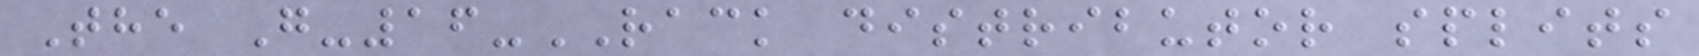The G-16-RACK distributor splits
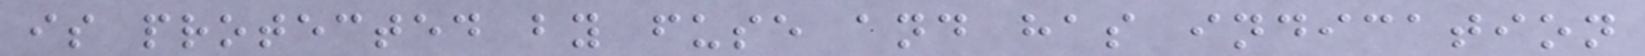is protected by fuse and has indication
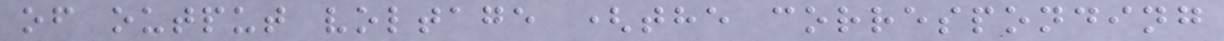of output voltage (the corresponding
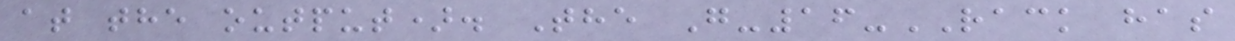at the output). The G-16-RACK has
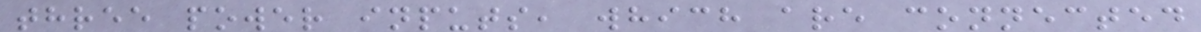three power inputs, which are connected
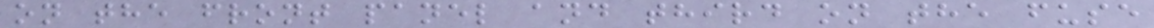on the front panel and third on the fuse
